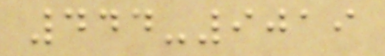444-9019
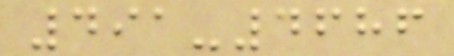491-4686
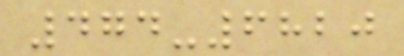474-6820
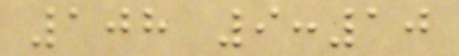108 9:10
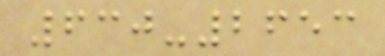630-2653
